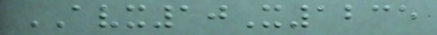AVX10X1235
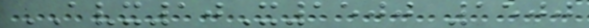AVX10X1500 1500
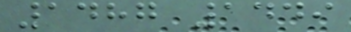1487 1449
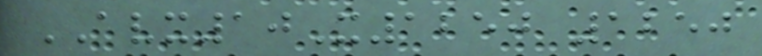AVX10X1250 1250
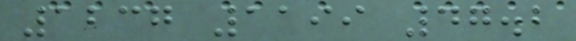1237 1199 47.2
